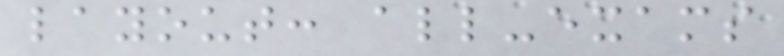layout: all-exams
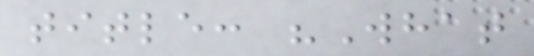title: "What
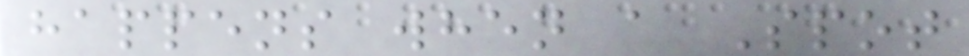happens when a Spot
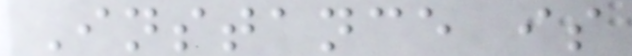Instance is
